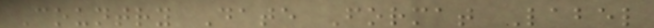Country Date Format Label
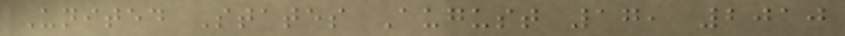United States August 17, 2010
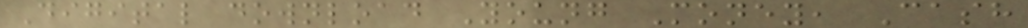Digital download Young Money, Cash
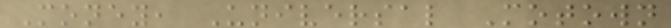Money, Universal Motown
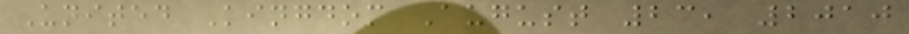United Kingdom August 23, 2010
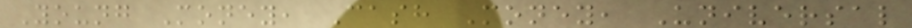Young Money, Cash Money, Universal
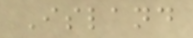Island
